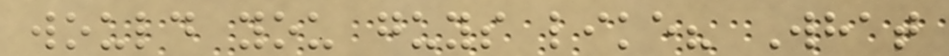would you guys like? What
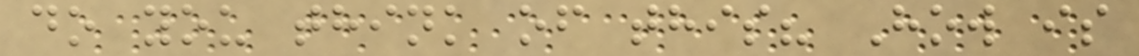do you think of this? How is
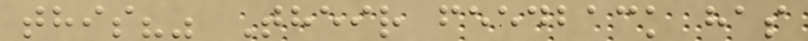this?" Their feedback has
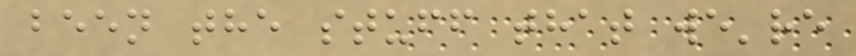been the stuff that we're
